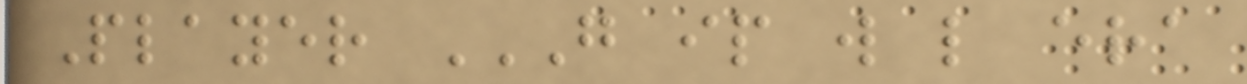Player G IP W L ERA
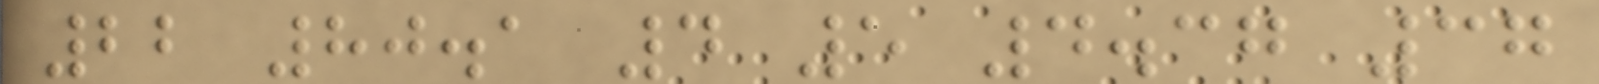22 80.1 4 5 4.37 37
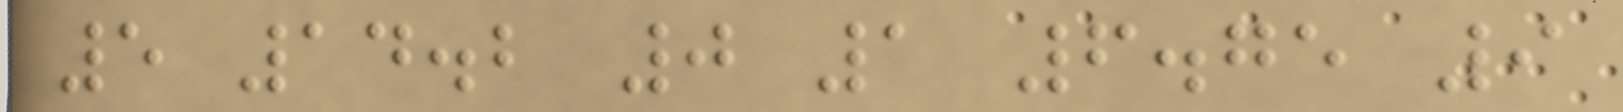5 14.2 0 1 6.75 9
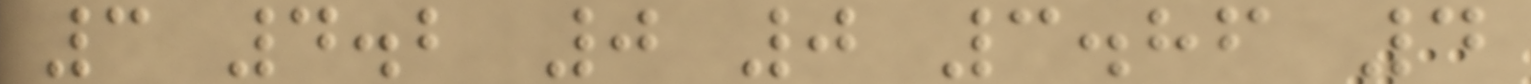3 4.2 0 0 3.86 4
